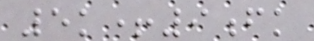5k+9fk
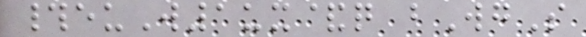#euW1ux&q bWgS
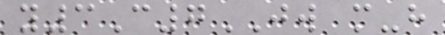y3C7JW m-h
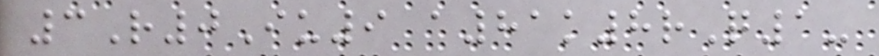3R0Iu9 a81k8rQ1-
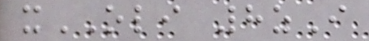xOLI 8zI
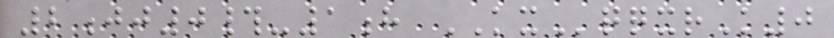2jj0#-1h KXqqxrK0
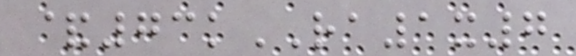&73kRA1x7
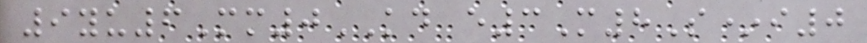9yu6Mm0KD e3M8S*i0
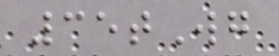35tWg
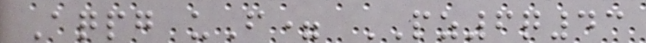Aqpg uF= PZ6q43
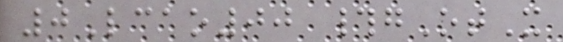0Lcao00 #gOtX
